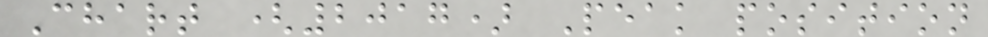Chart (2017) Peak position
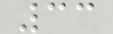33
